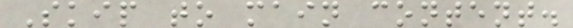Skip to main content.
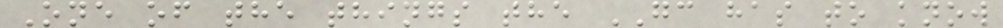One of the things the GC has to know
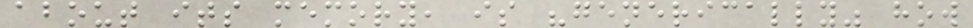about its memory, is "generically" how
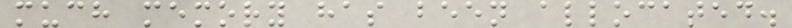much memory has been allocated.
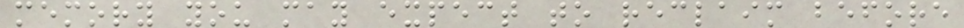memory you may expect to reclaim before
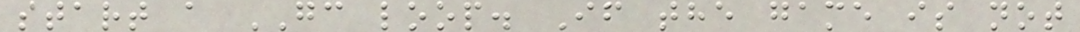start a GC loop. If the game is not
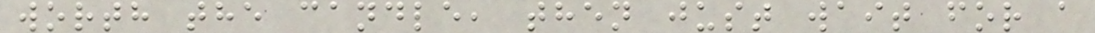worth the candle, then just wait for a
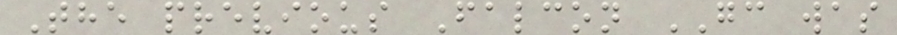The previous Falcon GC was
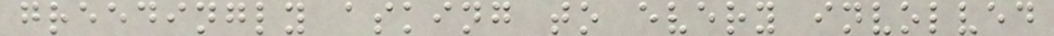greedingly asking to every involved
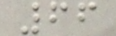66
